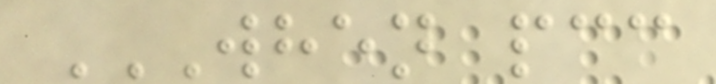WHEN PCC
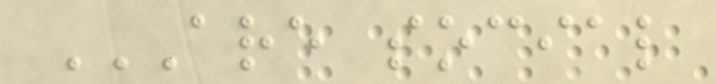ARE SOCIAL
